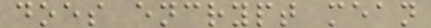does encrypt mean
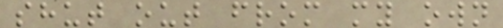shut out from my own
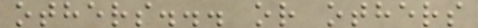others... or others
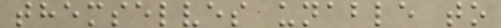themselves unable to
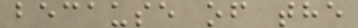because of the
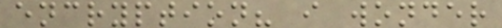encryption? i wonder
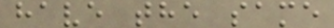have the same
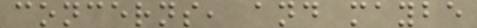concerns, and maybe
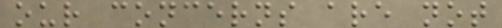our concerns are not
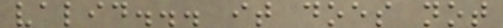valid... it does not
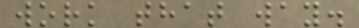work that way.
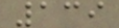139
